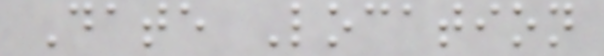Date Location
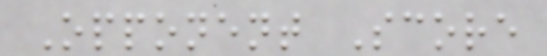Opponent Score
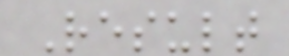Result
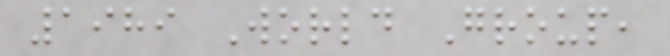1989 World Group,
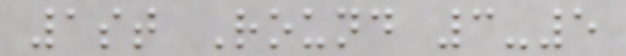1st Round 3-5
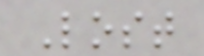Lost
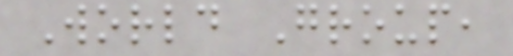World Group,
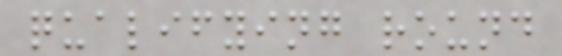qualifying round
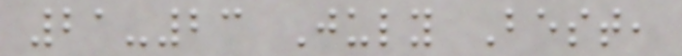21-23 July Best,
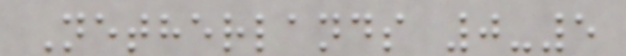Netherlands 0-5
